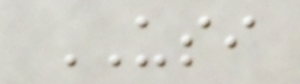USI
